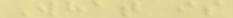What is
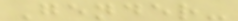Gender-
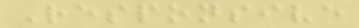Responsive
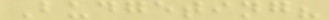Budgeting?
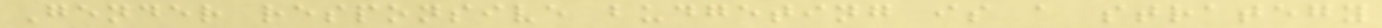Gender responsive budgeting is a strategy
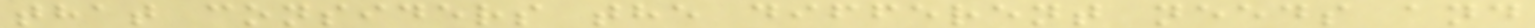that considers the different needs and
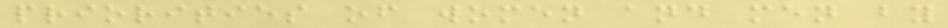priorities of women and men by
